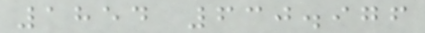1854 630.976
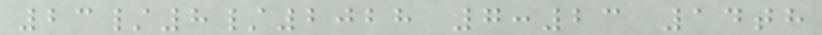23/8/2028 7:23 14th
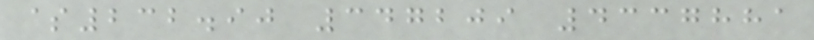$232.90 347209 4337881
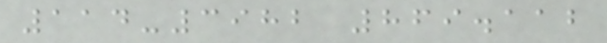114-3982 869.112
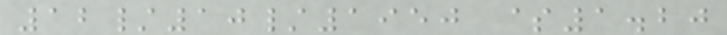12/10/1950 $1.20
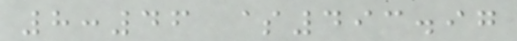8:46 $493.97
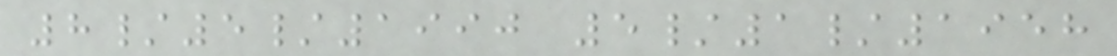8/5/1990 5/1/1958
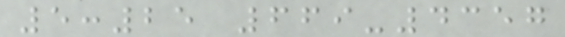5:25 669-4357
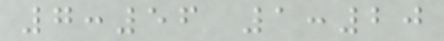7:56 1:20
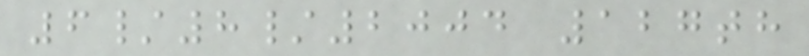6/8/2004 127th
